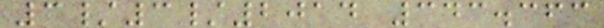3/3/2014 343.363
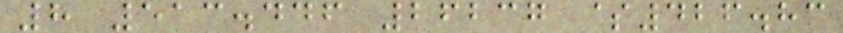8 513.446 26237 $426.83
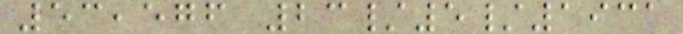53,576 23/5/1931
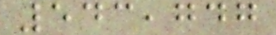543,747
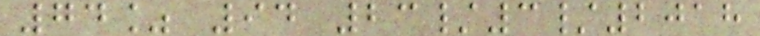74% 94 23/3/2018
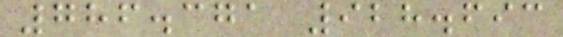786.371 928.693
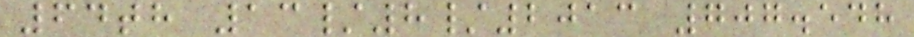64th 13/8/2013 707.548
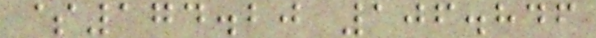$174.20 106.846
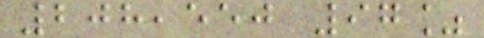208,550 97%
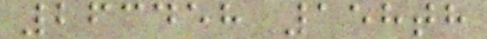263458 158th
